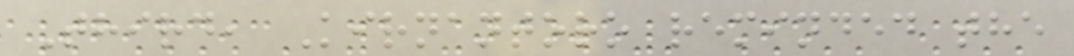Third, Kirnantoro reminded the
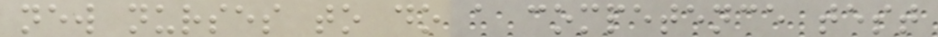new nurses to do a competence test
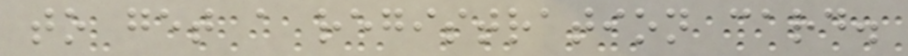to get a registration card.
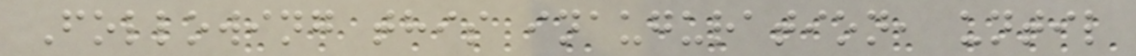Following this inauguration, until
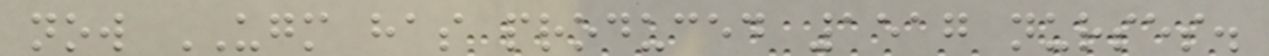now UGM has produced 1517 nurses.
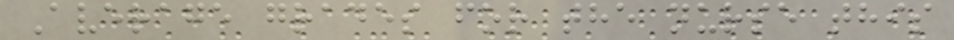Average grades for the nurse this
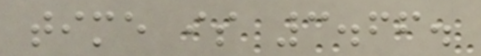time is 3.66.
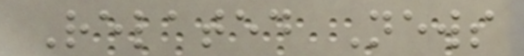Related News
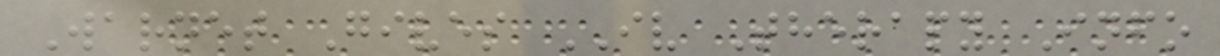Warnet Gives IV Therapy Info
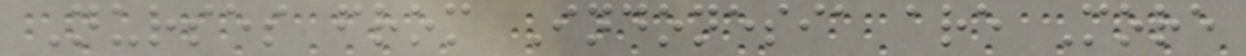Nurses from Indonesia are More
